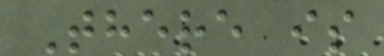There is
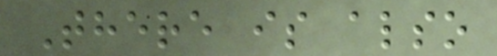There is also
